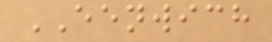EENWICH
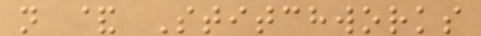n & Stitchworks
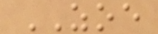ZOE
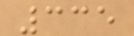335
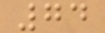74
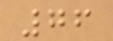76
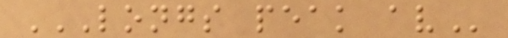LONGS PEAK AV
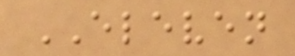ELEVEN
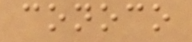conoco
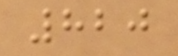820
